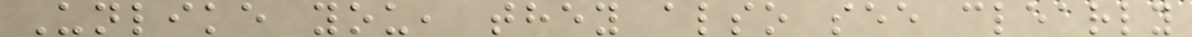Unlike you, they also see clearly
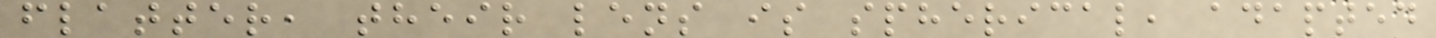flatter, their lens is spherical, adapted
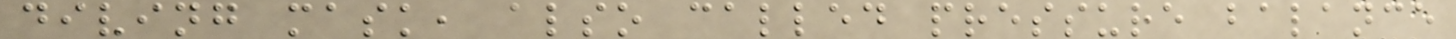diving mask, also called pressure balance
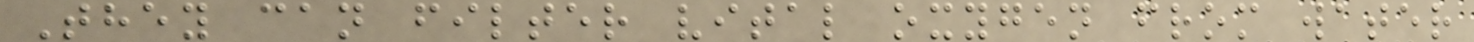They can filter vital oxygen from water
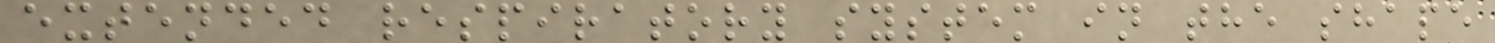extended respiratory system in the shape
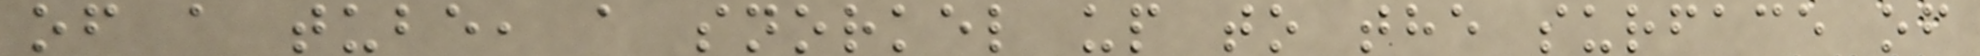of a tube, a snorkel up to the surface of
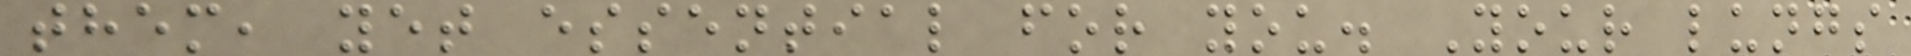them, yet essential for you. Your lungs
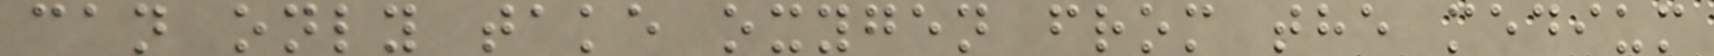can only take oxygen from the medium
